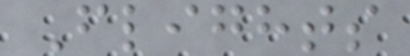Flights
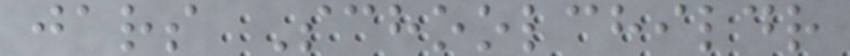jars Schoolchildr
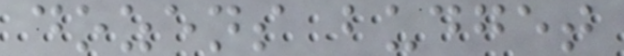dozens budget
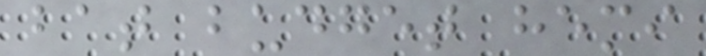bat budget hemi
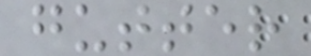gutter
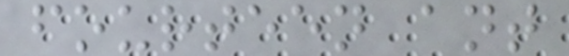fourteen ant
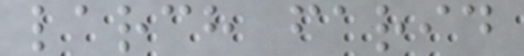larch farid
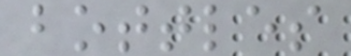bottles
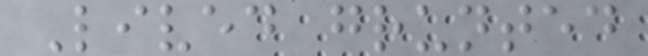Lived grunted
